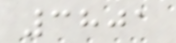3801
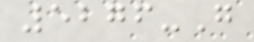5276-G
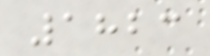1823
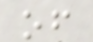of
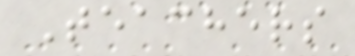Teachers
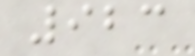923
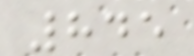845
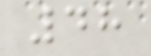48
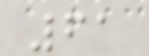61
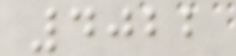4022
